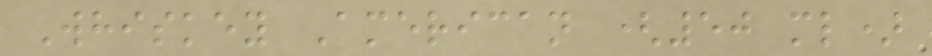Whiskey American (50 ml)
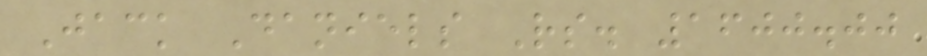Jack Daniels Rs. 1600.00
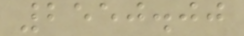2550.00
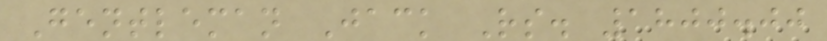Gentleman Jack Rs. 1800.00
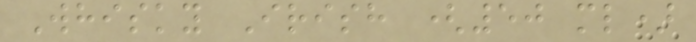Whisky Irish (50 ml)
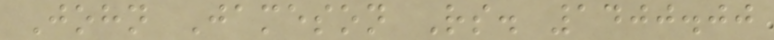John Jameson Rs. 1400.00
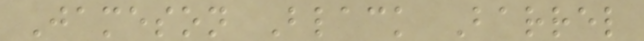Jameson Black Barrel
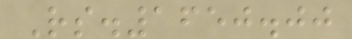Rs.1650.00
